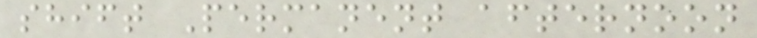shift Permanent afternoon
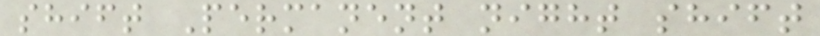shift Permanent night shift
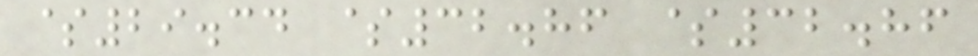$29.34 $32.86 $32.86
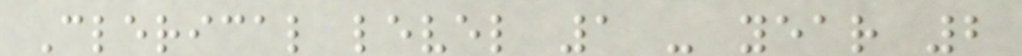Clerical level 1 - year 2
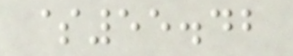$55.42
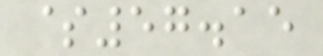$57.15
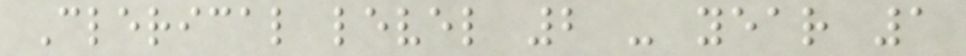Clerical level 2 - year 1
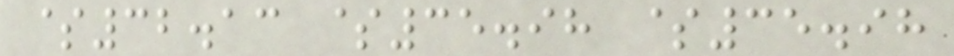$32.13 $35.98 $35.98
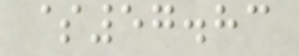$57.83
